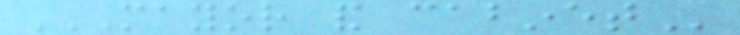MAYOR AND CABINET
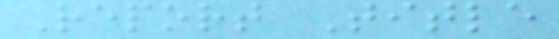Report Title
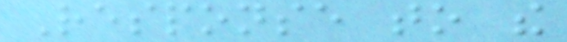Response to the
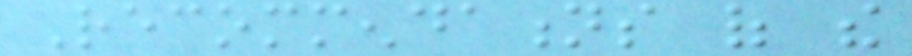Recommendations of the
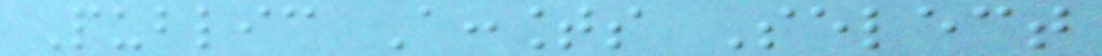Public Accounts Select
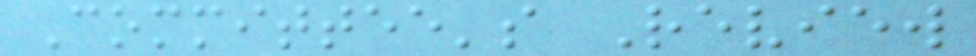Committee's Review
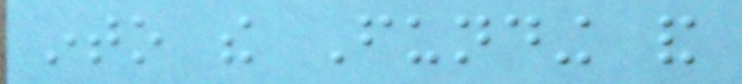into the Funding and
